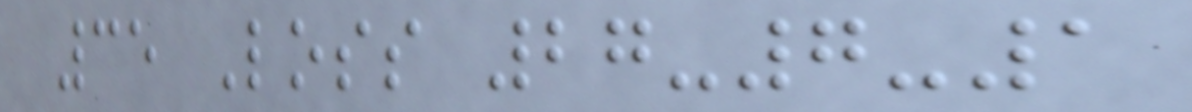35 Loss 27-7-1
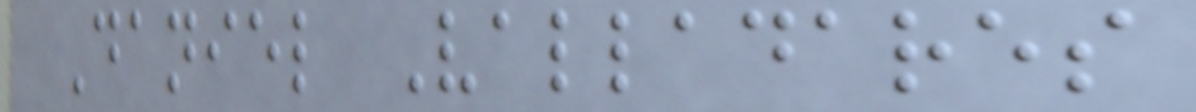Daniel Valladares
